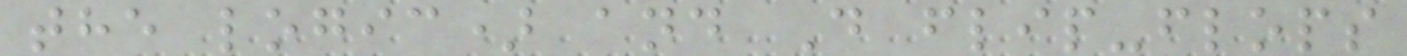the logic) and D flip-flops
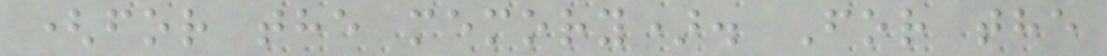(for the memory). For the
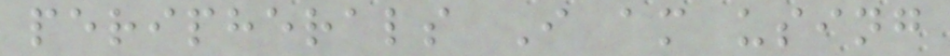peripherals I am using
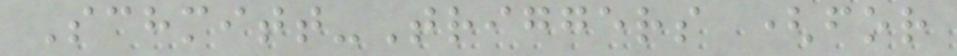Schmitt-Triggers (for
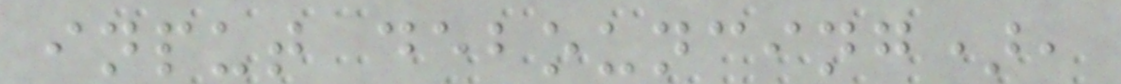input debouncing),
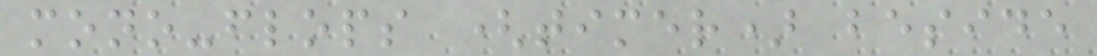mono-flops (timer) beside
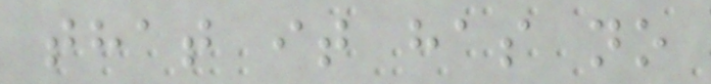that it has no
